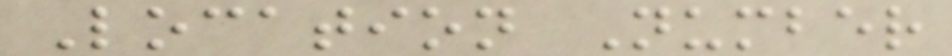Location Number
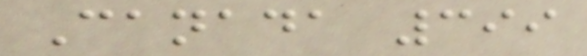Canada 399
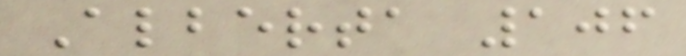Alberta 106
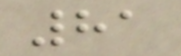81
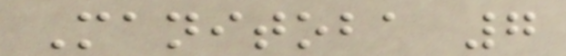Manitoba 7
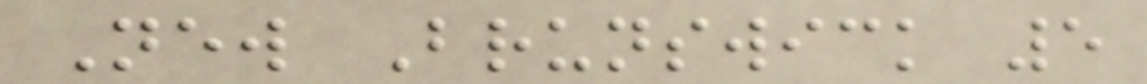New Brunswick 5
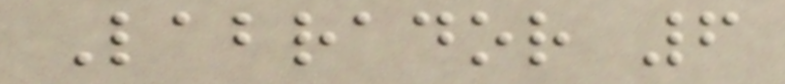Labrador 6
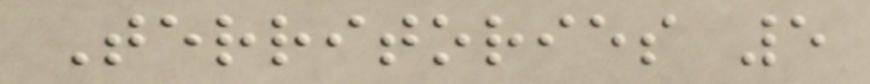Territories 5
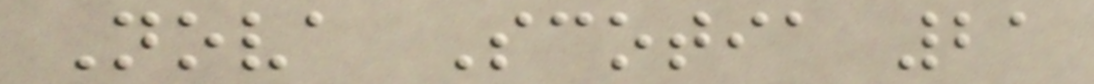Nova Scotia 21
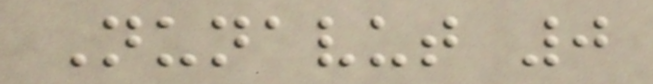Nunavut 0
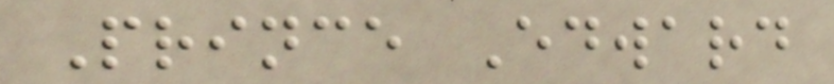Prince Edward
